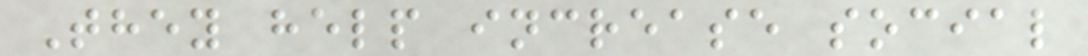They help increase social
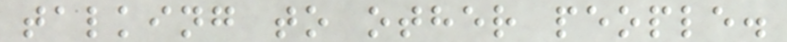talking to other people.
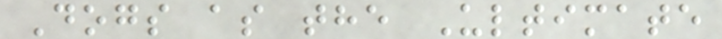Dogs as the Ultimate
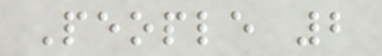People 2
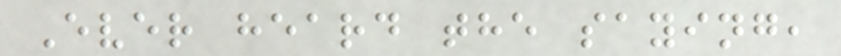Ever heard the saying,
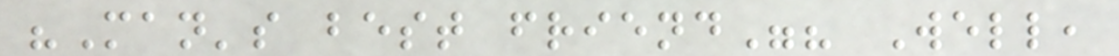"Man's best friend"? Well,
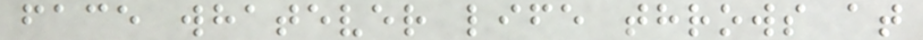face whatever life throws at
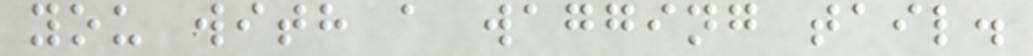you with a wagging tail.
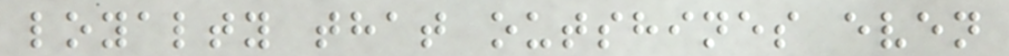loyalty that outshines even
